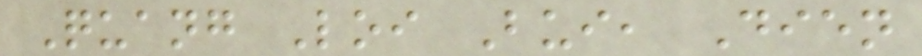Quang Loi Bui, Dien
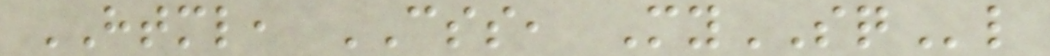HTML, CSS, MySQl
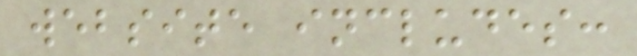website includes:
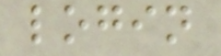login
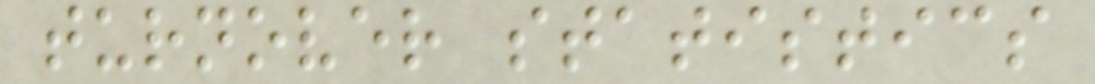turnover statistics
